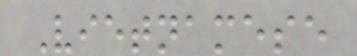Vietnamese
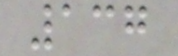137
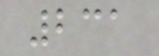231
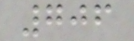706
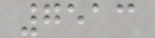7513
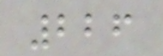226
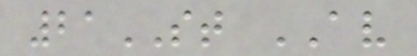21ST AV
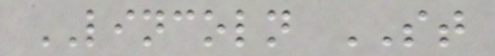LINCOLN ST
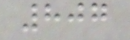807
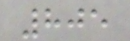805
